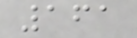161
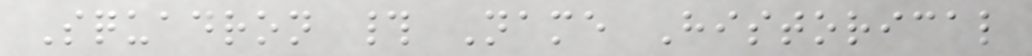Squadron # Name Historical
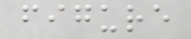figure
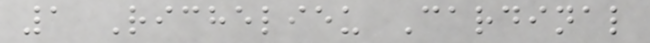1 Richelieu Cardinal
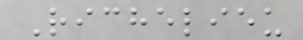Richelieu
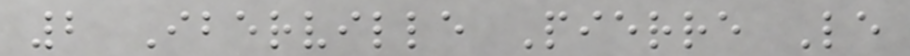2 Iberville Pierre Le
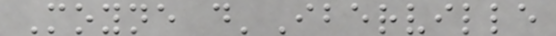Moyne d'Iberville
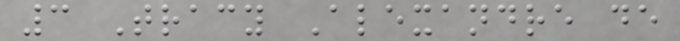3 Tracy Alexandre de
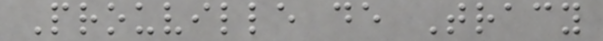Prouville de Tracy
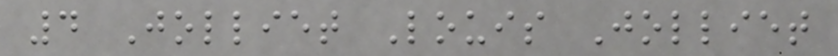4 Jolliet Louis Jolliet
